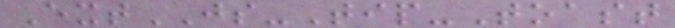ExtJS-Tip-Toast
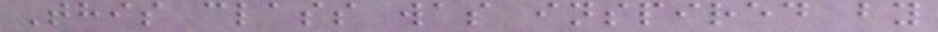This class was inspired by
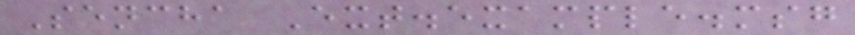Sencha Ext.example.msg
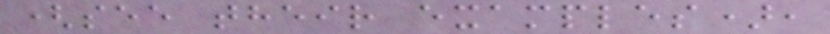(see their examples),
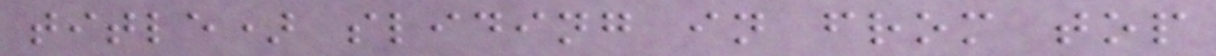title) sliding in from top
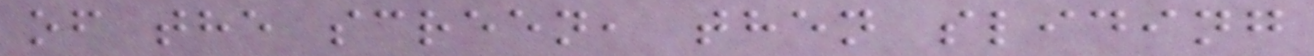of the screen, then sliding
